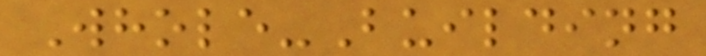Whole-Building
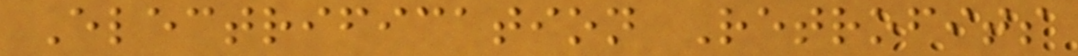Electrification Retrofits
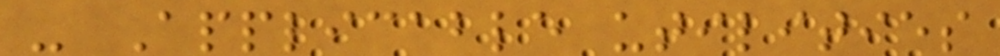- Applicable utilities
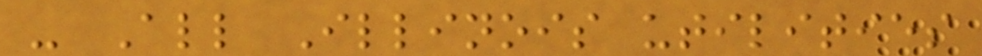- All Illinois utilities
